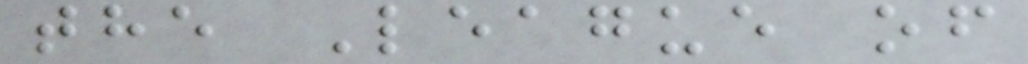the League of
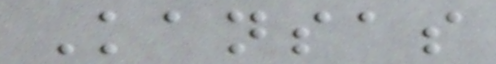Kansas
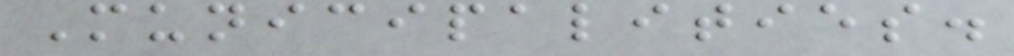Municipalities.
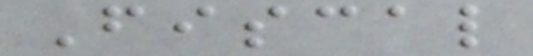Fiscal
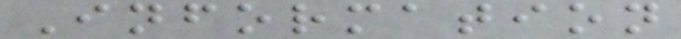Information
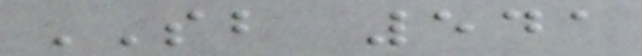SB 541
